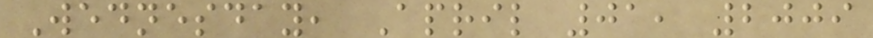Wednesday, April 01, 2009
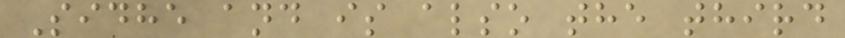Sidhe and is also the third
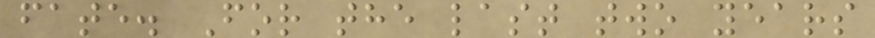fate. For the last two years
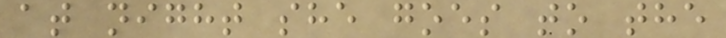at night she goes to the
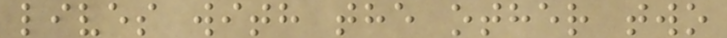lives with the other two
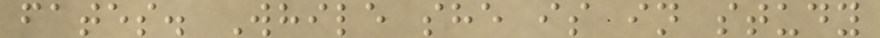fates. While she is in study
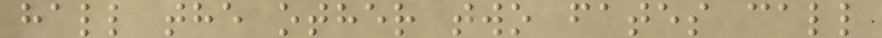hall the other two fates call
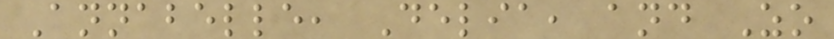Annabelle, Delia, and Zo
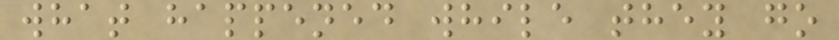what happened while they go
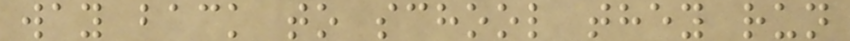way back to school they run
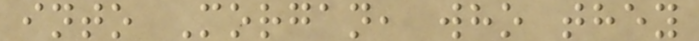into Morgan, who they
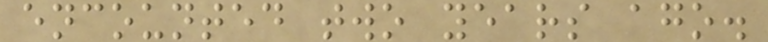encounted two years ago.
